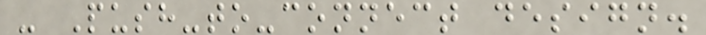- Push-to-connect design.
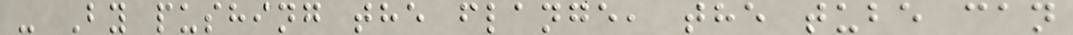- By pushing the flange, the tube can
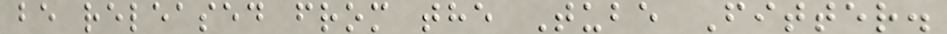be released from the Tube Fitter.
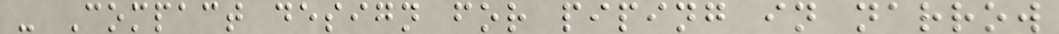- Compact design for piping in narrow
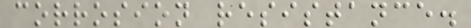corrosion resistance.
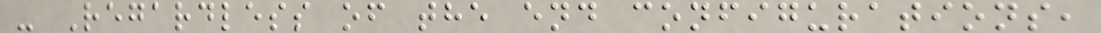- Regardless of the end configurations,
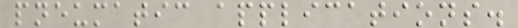pneumatic applications.
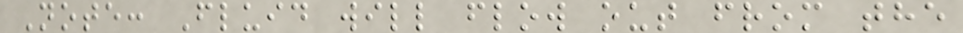Note: Fluid will flow out from the
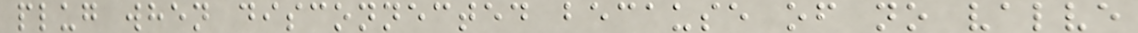plug when disconnected because of no valve
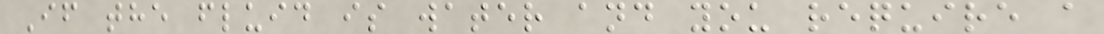If the fluid is water and you require a
